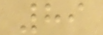89
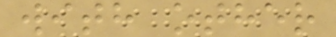with other
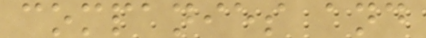companies and
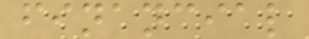financial
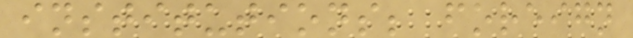institutions; foreign
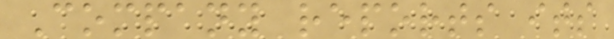Company reports its
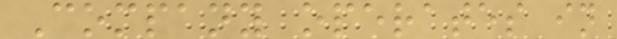Company operates in
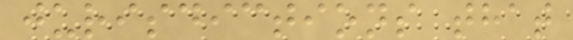jurisdictions that
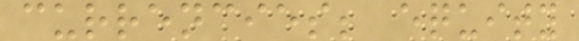currencies; equity
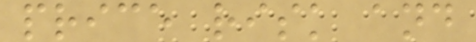price risk and
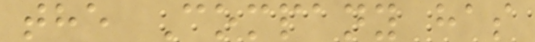the Company has
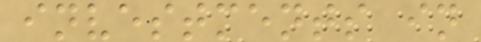investments in
